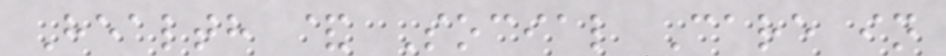Health & Social Care in
